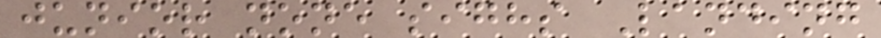junior none sighs Landing
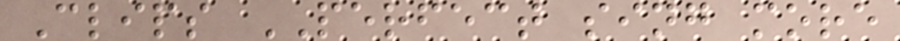Clips PERFECT sing more
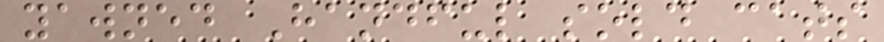yawned Handful sold cats
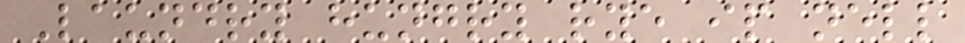Laundry hungry rye ip nell
